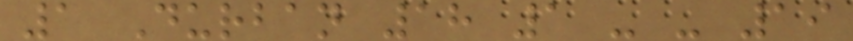1 Durban 18 1 - - 19
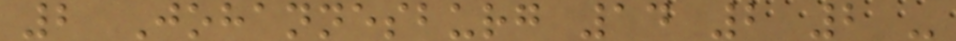2 Johannesburg 14 2 2 -
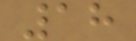18
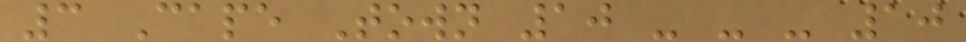3 Cape Town 10 - - - 10
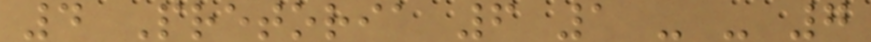4 Pretoria 6 1 - - 7
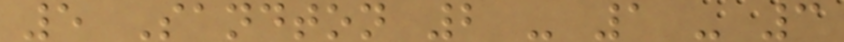5 Sandton 2 - 1 - 3
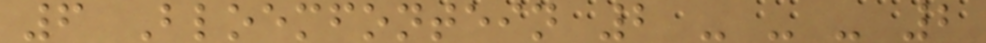6 Bloemfontein 2 - - - 2
